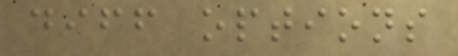diff options
